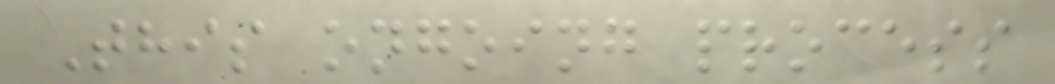This ongoing process
